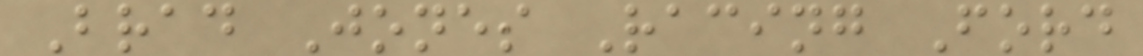Brad Jones Racing Ford
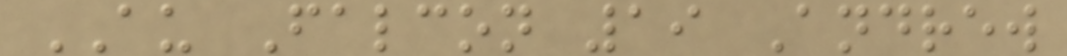AU Falcon 19 Andrew
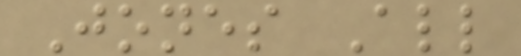Jones All
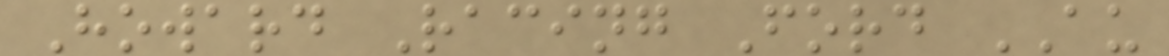Howard Racing Ford AU
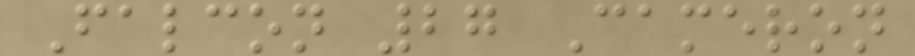Falcon 27 Cameron
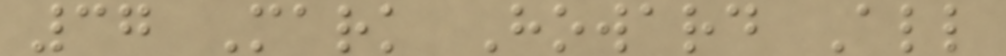37 Mark Howard All
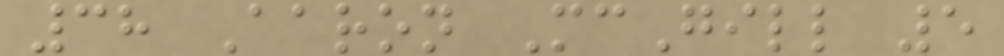38 Aaron McGill 5
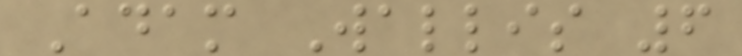Adam Wallis 6
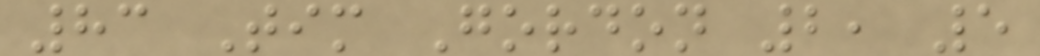83 Tim Gordon 2, 5
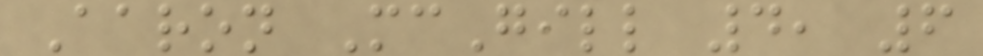Aaron McGill 4, 6
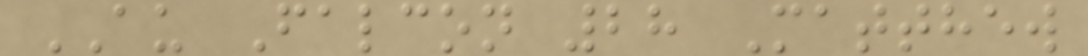AU Falcon 28 Matthew
